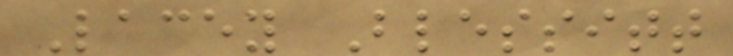Lacey Blessitt
